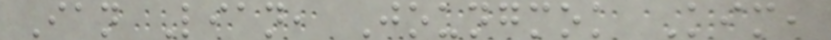Ian Lian, Joungmok Kim,
